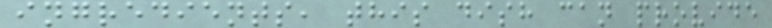ingredients, this dish can provide
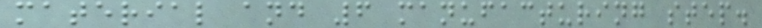material and 6 manufacturing step.
